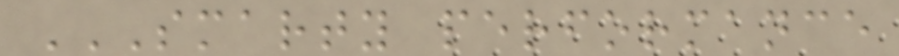SMARTY PERFORMANCE
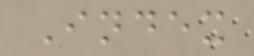Index
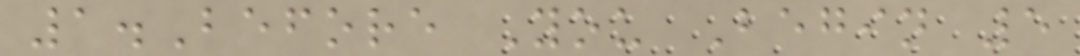1.Before You Begin 5
